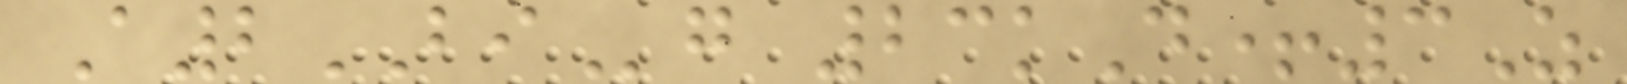A2BIg 23kD+3Z
